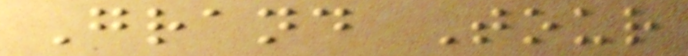Grand Tour
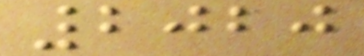2020
